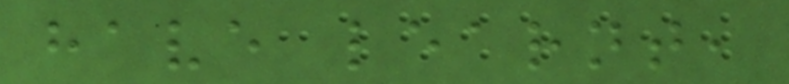have learnt,
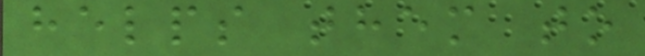helps them to
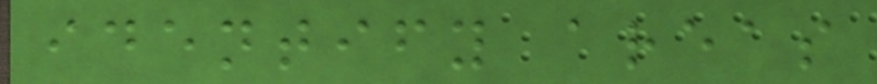identify areas
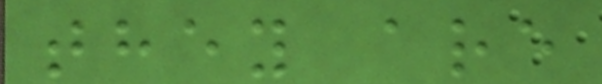they are
